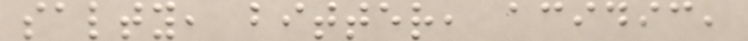salty, bitter, acidic,
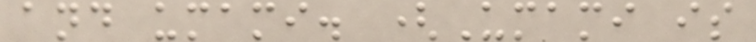and umami. (Umami is
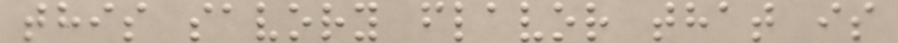this savory flavor that is
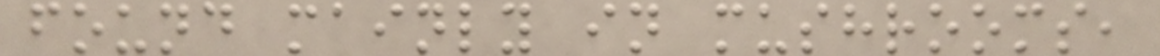found mainly in mushrooms,
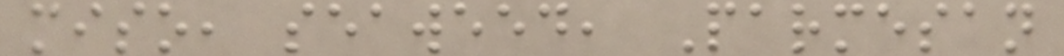miso, seaweed, Parmesan
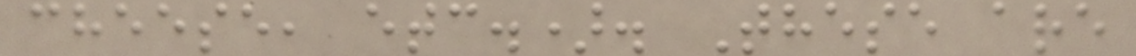cheese, etc.). These are
